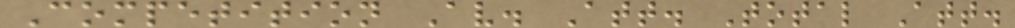Competition Av. Att. Total Att.
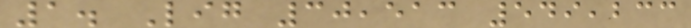1. Lig 30,513 549,233
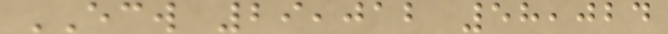ECW 29,012 58,024
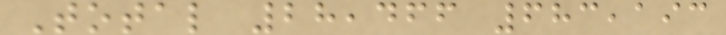Total 28,466 683,193
